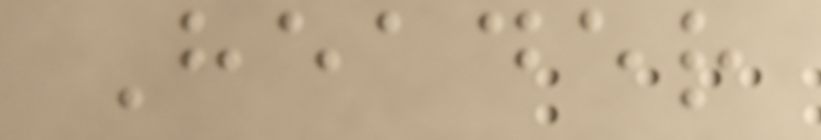Header
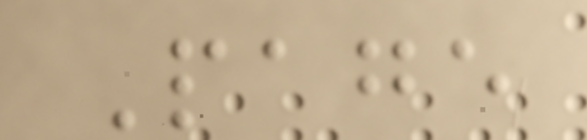Page
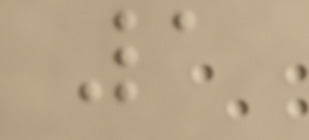1
